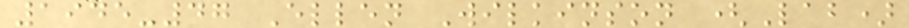1945-47 Ellen Wilkinson (Lab)
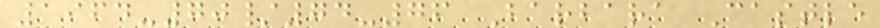1964-70/74-76 Barbara Castle
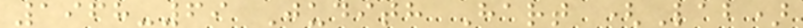1968-69 Judith Hart (Lab)
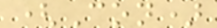(Con)
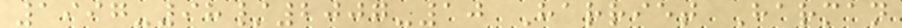1997-98/2007-10 Harriet Harman
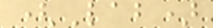(Lab)
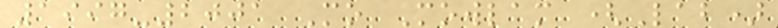1997-2001 Mo Mowlam (Lab)
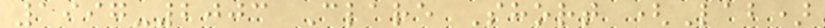1997-2003 Clare Short (Lab)
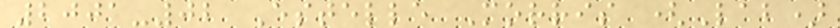2001-02 Estelle Morris (Lab)
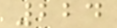224
